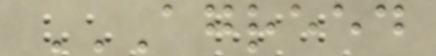AGREED
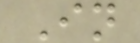In
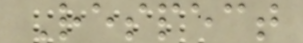Respect
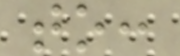to:
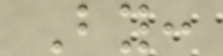By:
